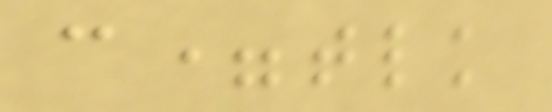c=tlk
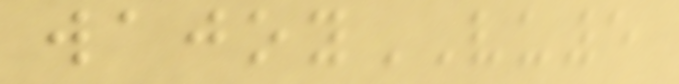wajoyVU5
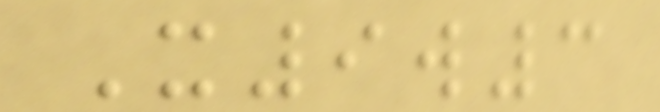X9w3
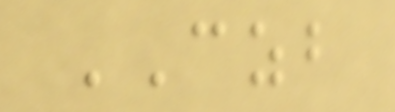CZB
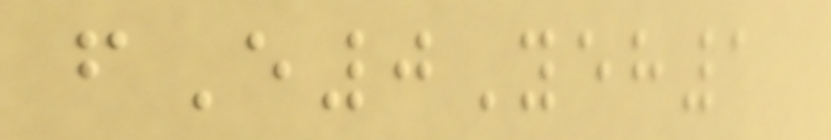fE0Yeh1
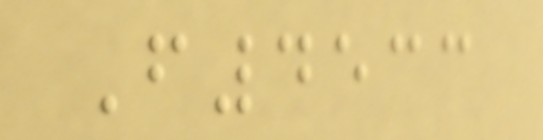F4533
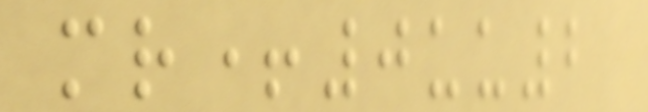mr+0uu2
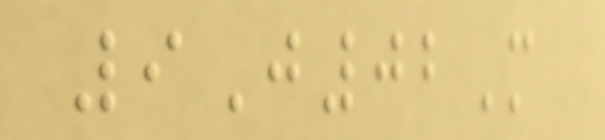9J02M
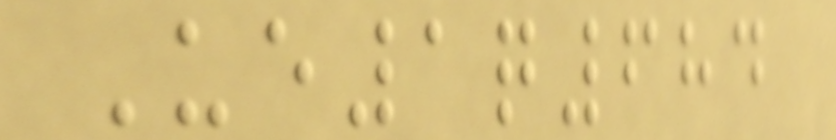Ue1q684
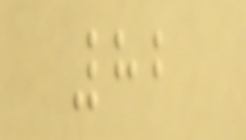82
